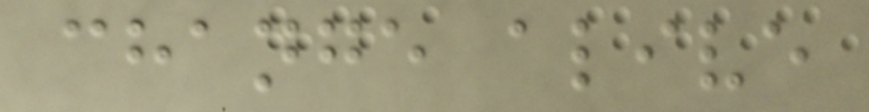change alive
